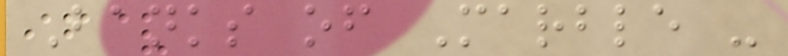Banks of Marble -
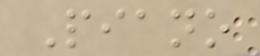Piano
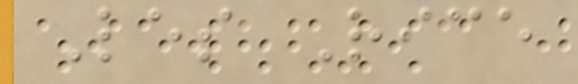Les Rice
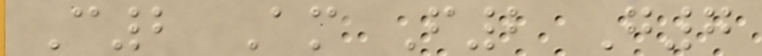C2 Am F2 G7
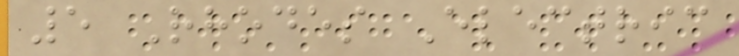5 Rhodes Electric
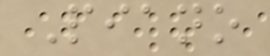Piano
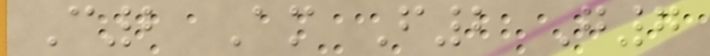C2 Am F2 G7
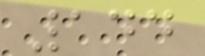144
